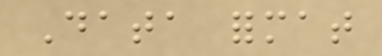Data format
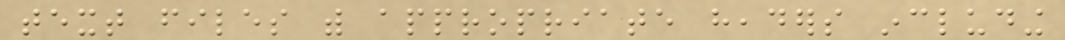text files with appropriate headers including
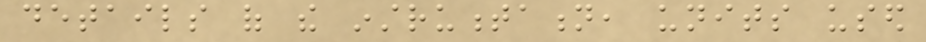details of the instrumentation, units used
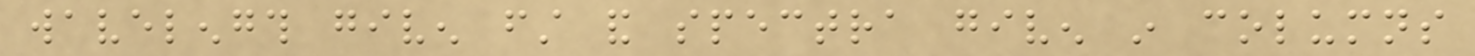wavelength given first and spectra given in columns
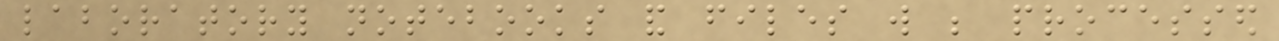laboratory notebooks and files will be processed
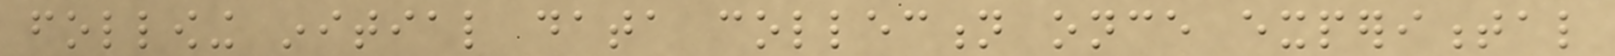following initial data collection once experimental
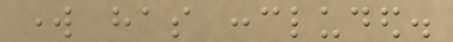work has concluded.
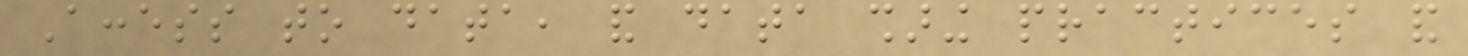Access to data, and data sharing practices and
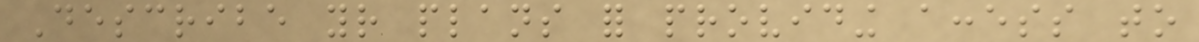Describe your plans for providing access to
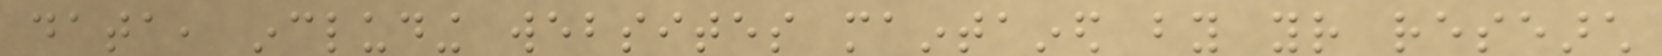data, including websites maintained by your research
